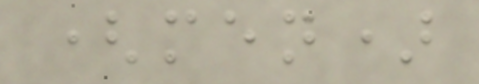(men)
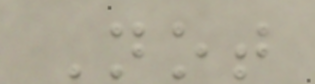Not
